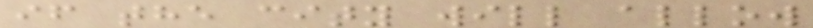if the city will allow
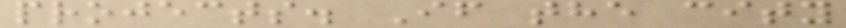projects. If the city
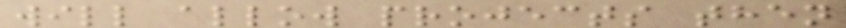will allow projects then
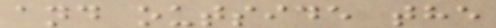and outside the
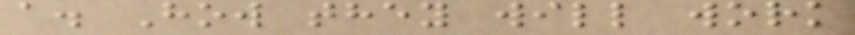a. How they will work
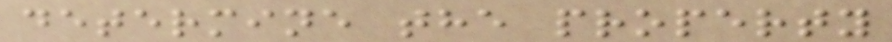determine the property
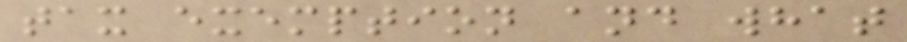tax exemption and what
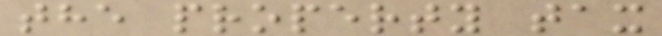the property tax
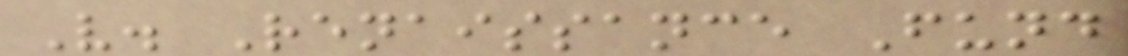V. Renaissance Fund
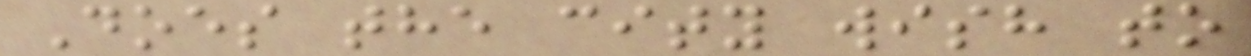Does the city wish to
